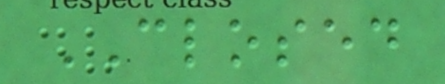CLOSED
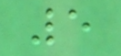5
